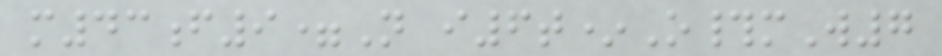m43f9=N i6t*O#mW7
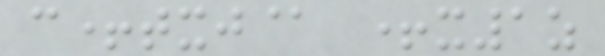c+txj@ +x1z
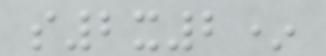s2x2*
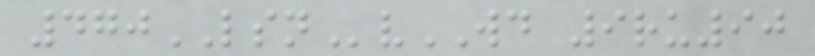470LSNvWD 9ru90
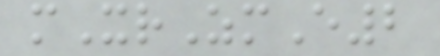mXrZmE2
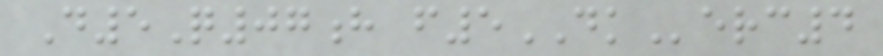D5Q07h f5DKerc4
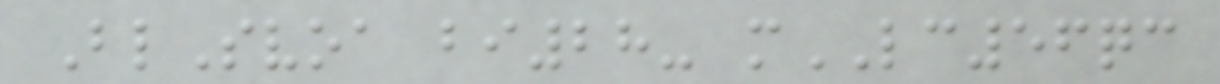BlSvoa bi28- mLC56qc
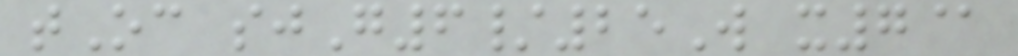tOc sjG6/25W x7@
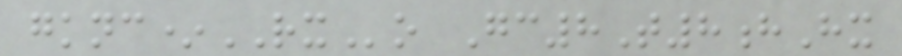gknc*RXo Gc8T8hHx
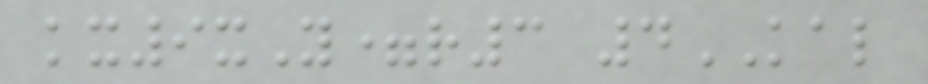kx9xY=r3 4KAL
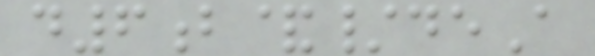d6b&/deA
